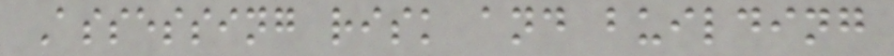Assessing risk and building
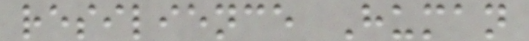resilience Human
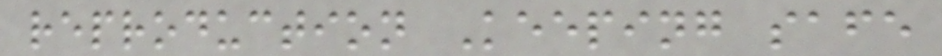reproduction Keeping safe
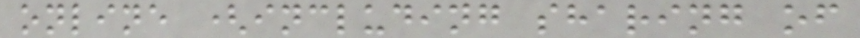online (including sharing of
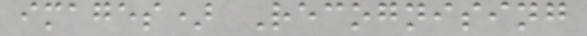images) Recognising
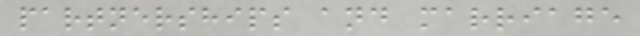partnerships and marriage
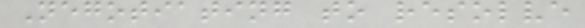Negotiating to resolve
